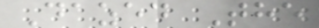Dazed The
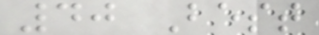40 Best
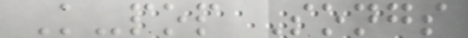K-pop Songs
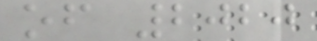of 2020
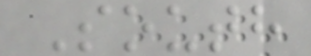South
